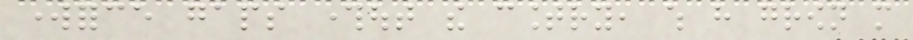workforce gaps throughout the country, which have grown more
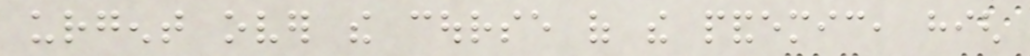urgent over the course of the pandemic, high
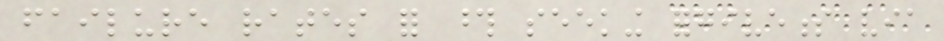failure rates for those seeking forgiveness via
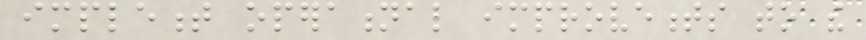implement operational improvements to the
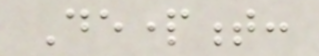Department:
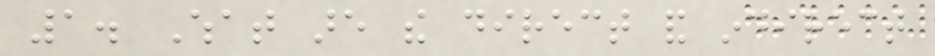1. What are the direct and indirect
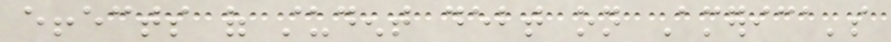effects of student debt on America's
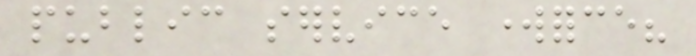public service workforce?
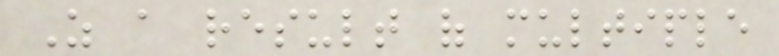As a result of multiple
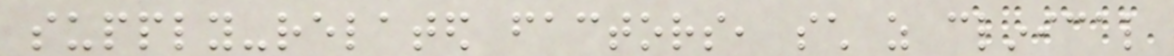supply-related factors, such as clinical
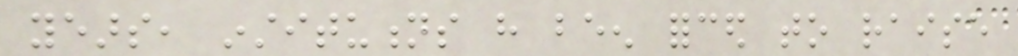years, institutions have been forced to raise
